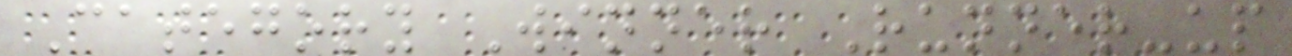Category Winner Runner-up
